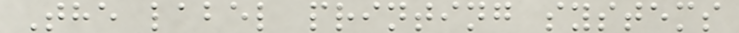The label printing systems
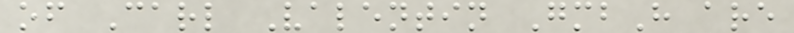of Carl Valentin GmbH are
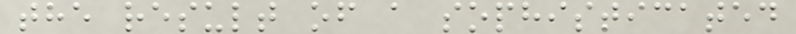the result of a sophisticated
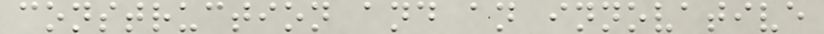construction and an innovative
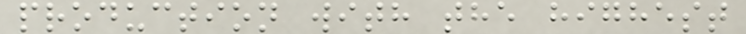production with the highest
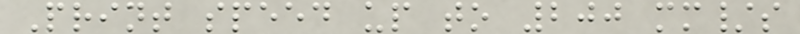Print speed up to 200 mm/s
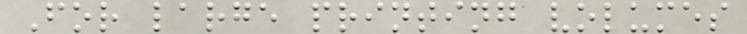For large printing volumes
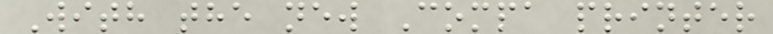With the new Compa printer
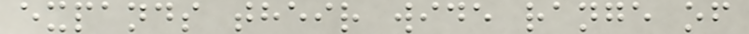expands their wide range of
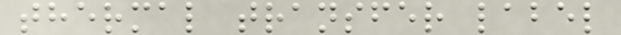thermal transfer label
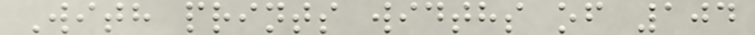With prints widths of 104
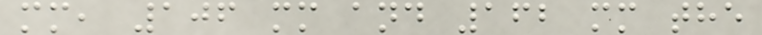mm, 106 mm and 162 mm the
